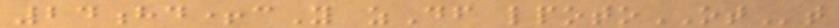24hd+cY zDf lpotoOTt
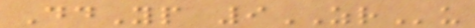DdYp 9ZRu
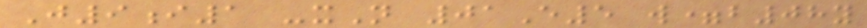J9i1 -xN 01E5 w=b08y
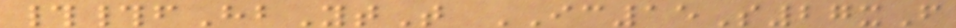##fHbYtT IC15S27xF
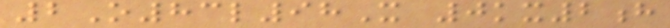2O83l98X 0kx2h
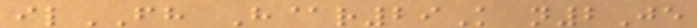ilFH H@r29K n2Je
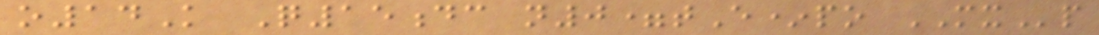o14K Q15dc n0=tE*po MXp
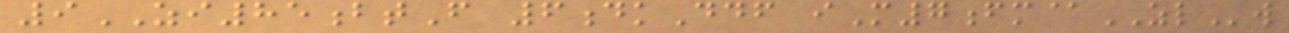9ZI85btF 6dkDdf iM7fm@ZLw
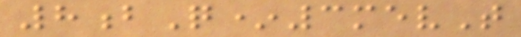8bQ*3mevT
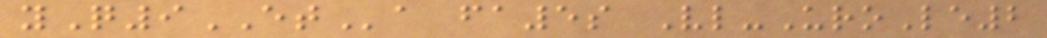yQ9ETa fa5s Vl-UroLe2
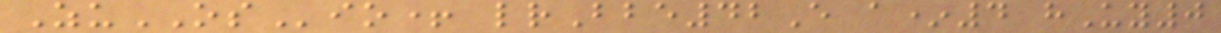ZuOSio+ lrBbe42E a*4 hUy0
